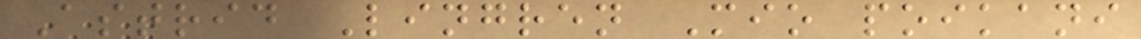Astrid Lingren Mio poikani
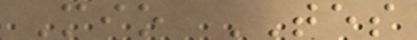Mio TES
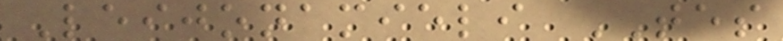Leijonamieli TES
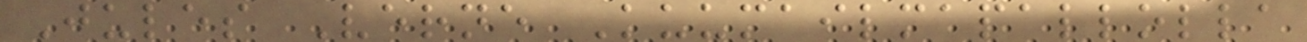Jules Verne Kuumailmapallolla
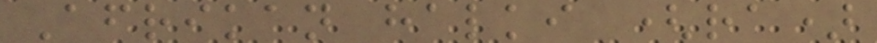Afrikan halki (ra)
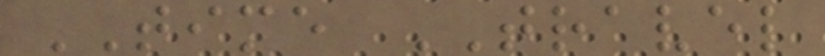TIME TRAVEL
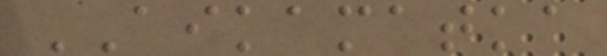AIKAMATKA
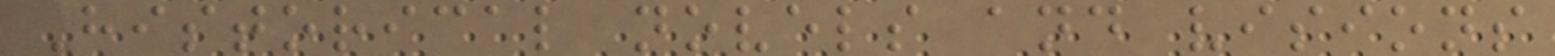Historical novels and visions
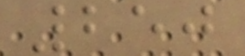250
